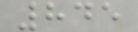845
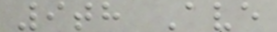9th Ave
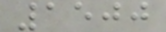1500
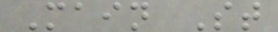Main St
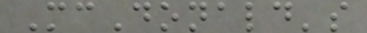McDonald's
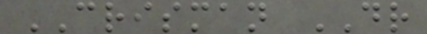CRISMAN DR
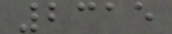2315
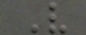V
